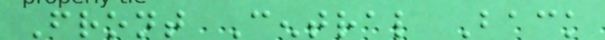Front Central Back
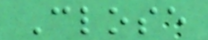Close
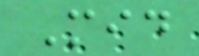Mid
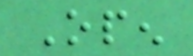Open
